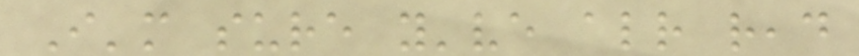I'm sure you've already read
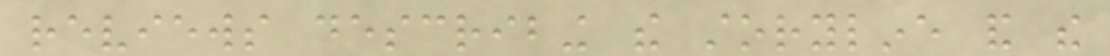reviews describing the storyline and the
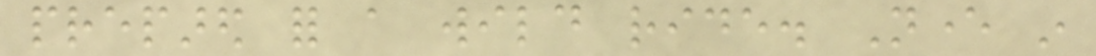prepared for a wild ride. Never in
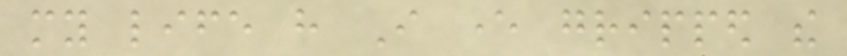my life have I ever gripped the
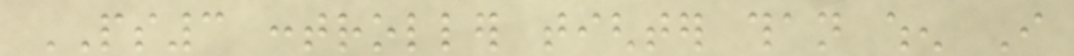PS3 controller tighter than when I
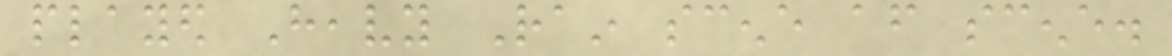played Heavy Rain scene after scene.
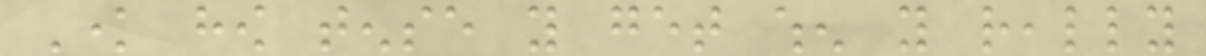Know how tense you get when you really
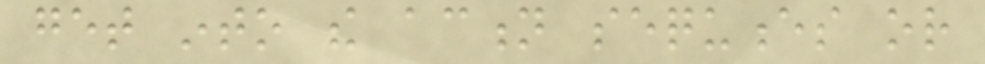get into the action sequences or
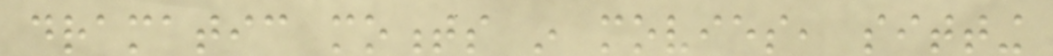dramatic moments in movies, sitting
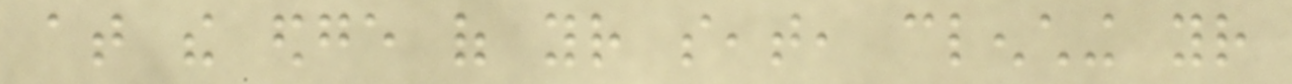at the edge of your seat, clenching your
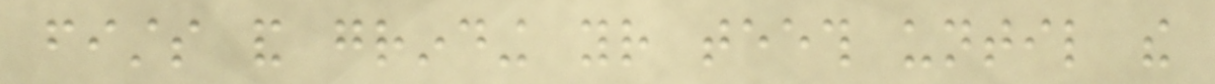fists and grinding your teeth until the
